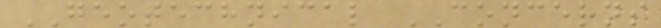GEOTECHNICAL CONCERNS
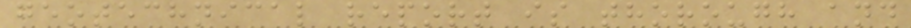geotechnical report is thorough and
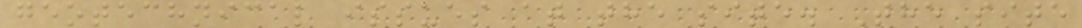geotechnical issues at the site. The site
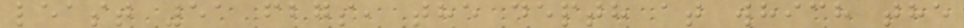least 51 fbgs, the depth at which the
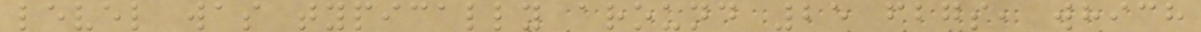level was typically around 25 fbgs, which
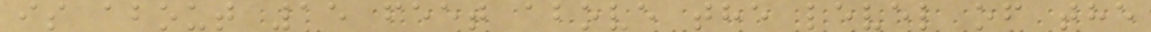is about 15 feet above the level of the
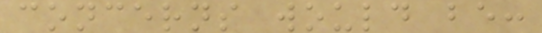concerns would be:
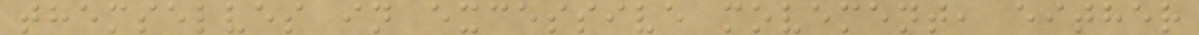themselves in excessive movement, either
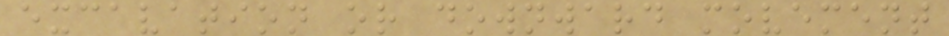excavation or downward movement
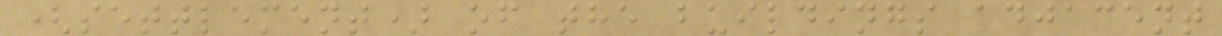(settlement) of the buildings adjacent
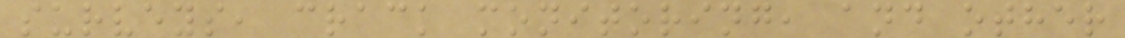surveys, crack monitoring, and other
